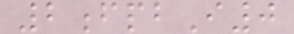2fpbI0
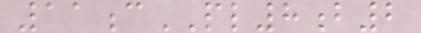11cPL8b2
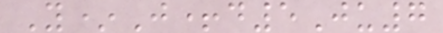Y*J+d5Ju7
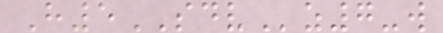H5SDVz7-w
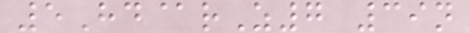5Hd@rZ7 39n
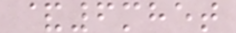&6mhet
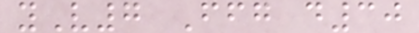yV7 Ffg d30
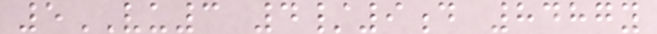5VU3 4/9d 8487y
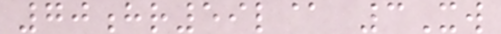70hr59l@ 3Xw
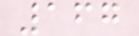167
